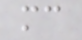mc
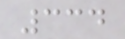334
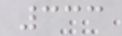333
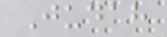Judah
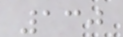130
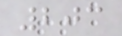203
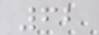62
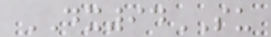DX94SU
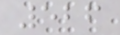526
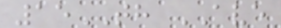15TH AVE
